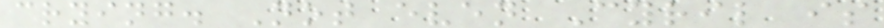crying. Not even Cyril is
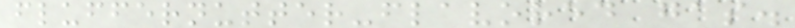fluffernutter-flavored gas.
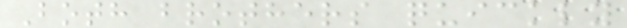Both brothers quickly
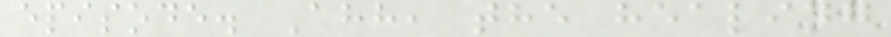episode. Ahh, the healing
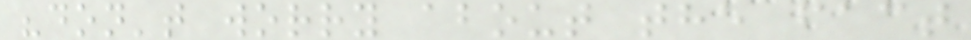"don't worry about the fact
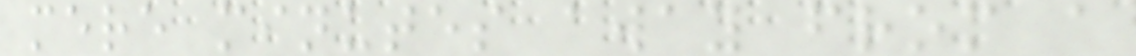mere minutes away from a
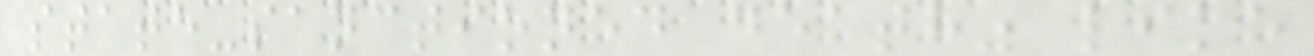state-sanctioned death" like
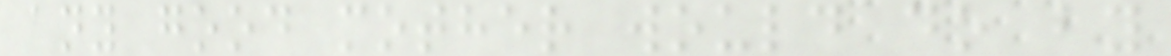any good mother would do by
